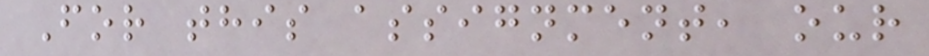For this assignment, our
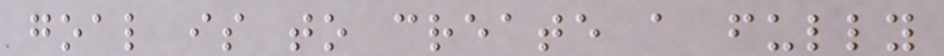goal is to create a fully
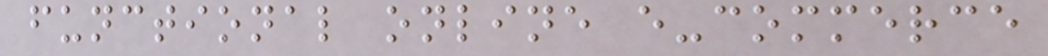functional online e-commerce
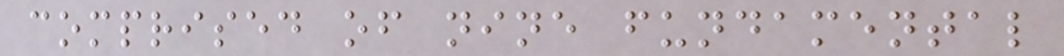comprised of nine fundamental
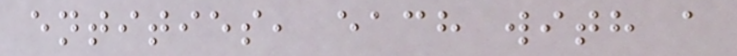entities, each with a
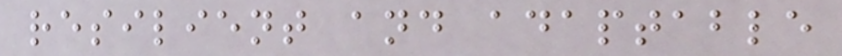resilient and adaptable
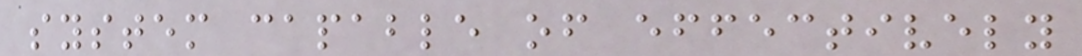system capable of effectively
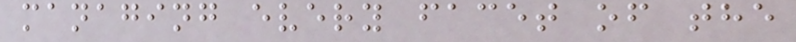managing every facet of the
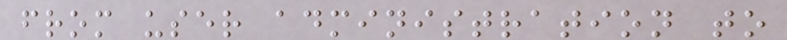from user administration to
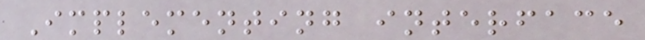Implementing interface
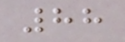88
